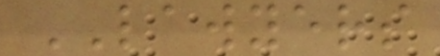LAWYERS
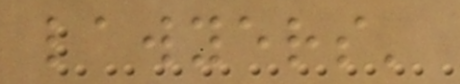lawyers'
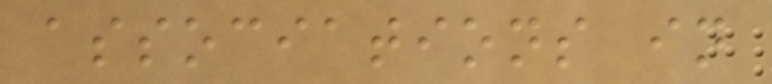associations in
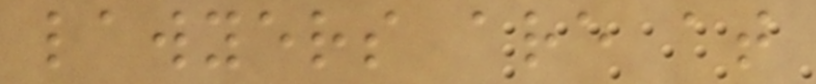lawyers are at
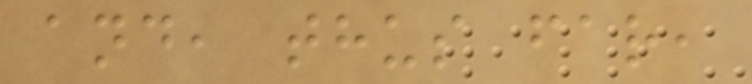and, thus far,
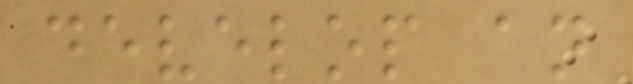develop an
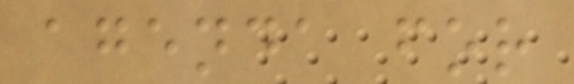agenda for
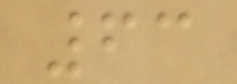63
